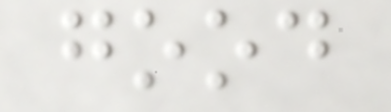good
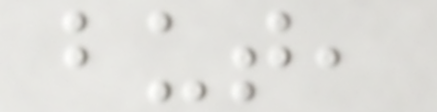but,
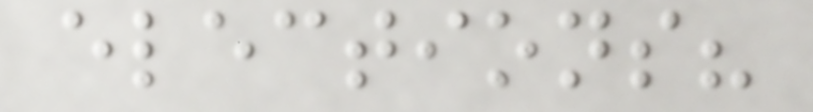elections?
